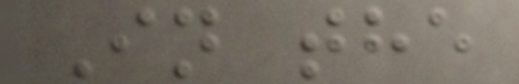In the
